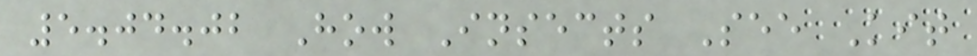5.04.02 How Insects See Kit
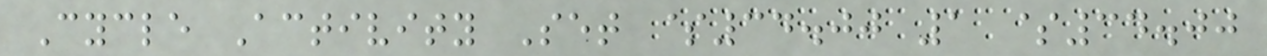Cycle Activity Set $34.00 1 $34.00
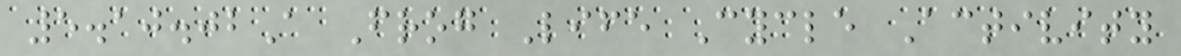5.10.02A Frog Life Cycle Activity
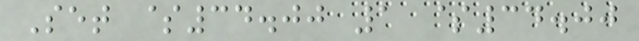Set $34.00 1 $34.00
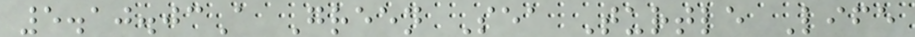5.10.03A Green Sea Turtle Life
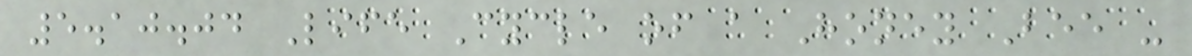5.10.04 Life Cycle of a Honey Bee -
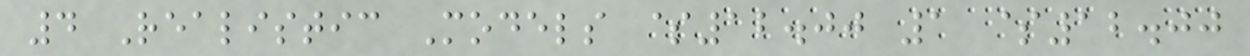4 Realistic Models $12.00 1 $12.00
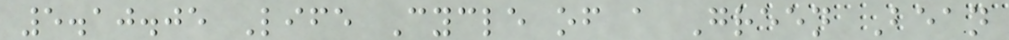5.10.05 Life Cycle of a Green Bean
